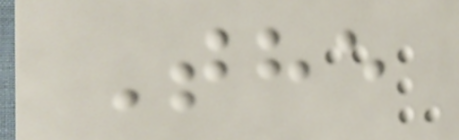The
